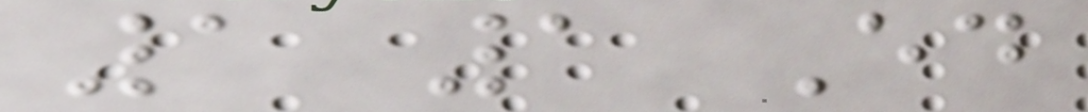1 1 Ed
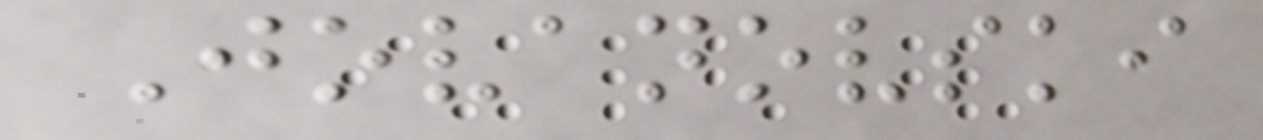Jovanovski
